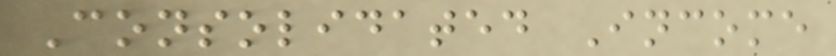Consolidated Income
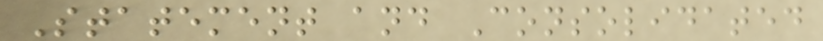Statement and Consolidated
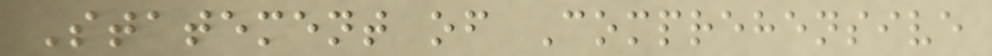Statement of Comprehensive
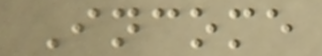Income
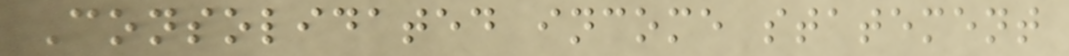Consolidated income statement
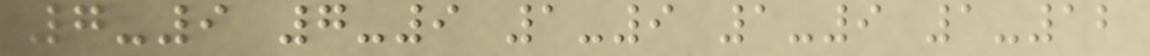7-9 7-9 1-9 1-9 1-12
